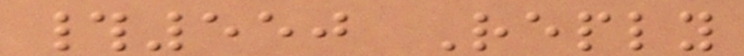#550 Reply
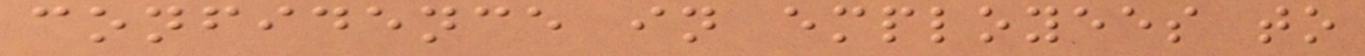confidence in employees to
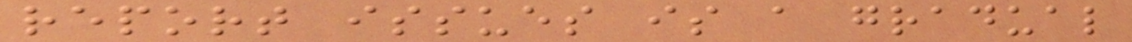report issues is a gradual
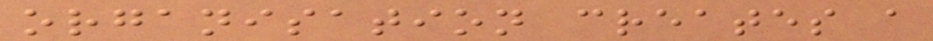organisation creates a
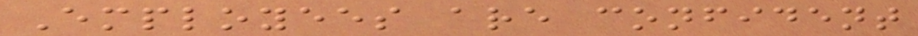Employees are confident
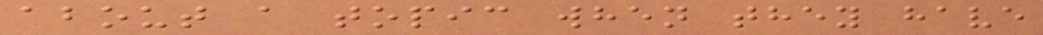about a topic when they have
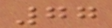77
